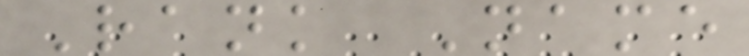Rank Name
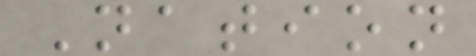Nation
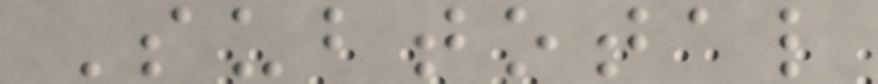Subtotal
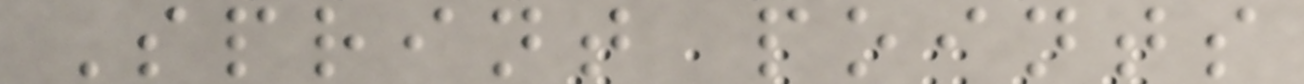Sprint points
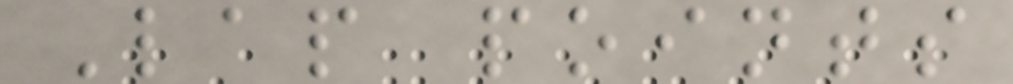Lap points
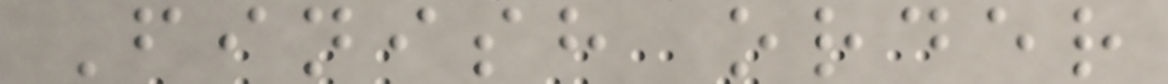Finish order
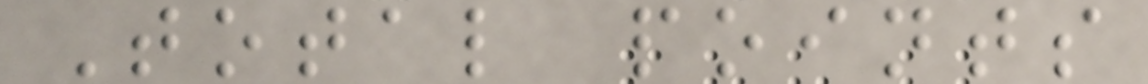Total points
